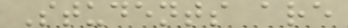Students are
